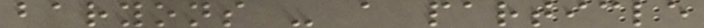baryons - a particle
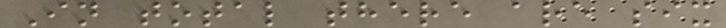In total there are six
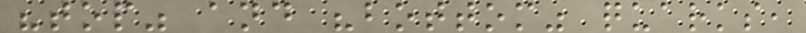"top" and "bottom" quarks,
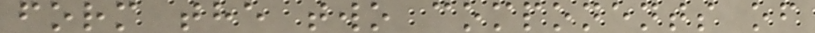form the two components of
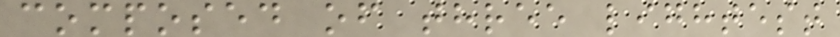composed of three lightest
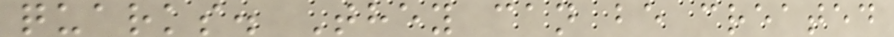quarks. They can be created
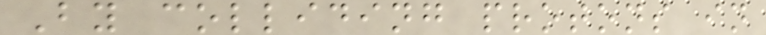By colliding protons in
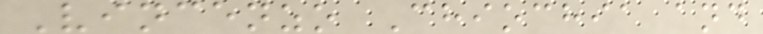Vincenzo Chiochia and
